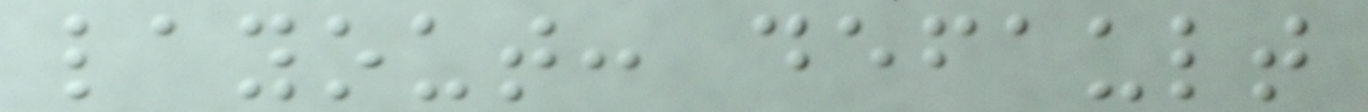layout: default
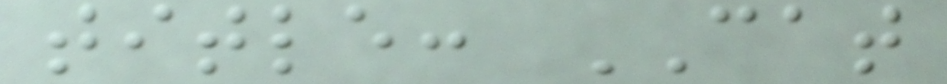title: CAT
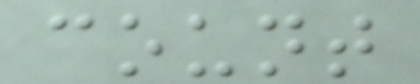count
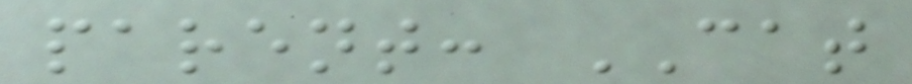parent: CAT
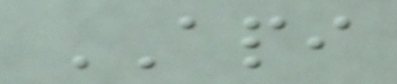API
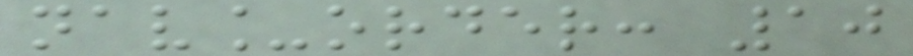nav_order: 10
